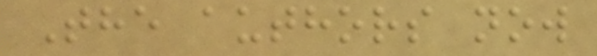The authors now
